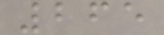265
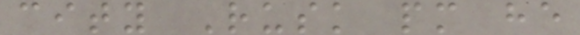city Rusk pm he
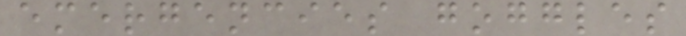emergencies goggles
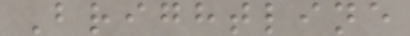Brightline
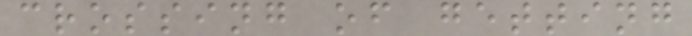crossing of getting
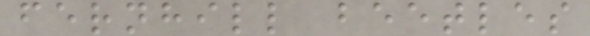fernhill beetles
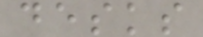desks
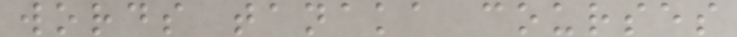words tanaka courses
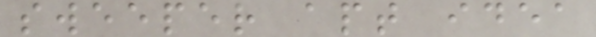sweeper apt idea
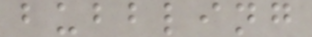bubbling
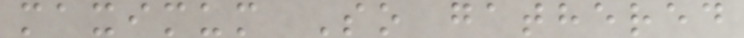maximum So gathered
